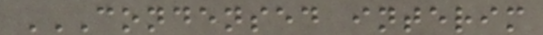CONDENSED INTERIM
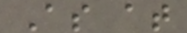As at
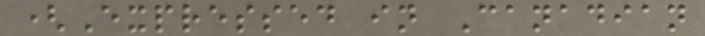(Expressed in Canadian
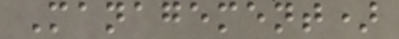Management)
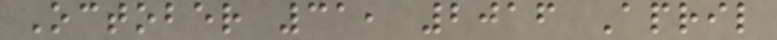October 31, 2016 April
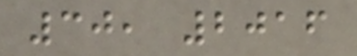30, 2016
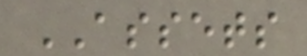ASSETS
